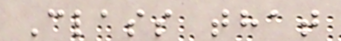Class that
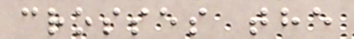crosses the
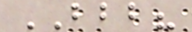BBB?
